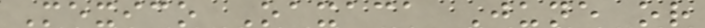Mexico Oaxaca June or
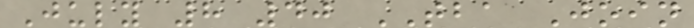July 8 40 TBA Join
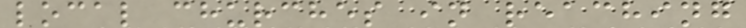local churches in reaching
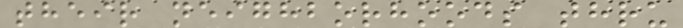their neighborhoods thru
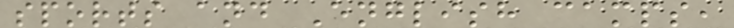sports and English camps,
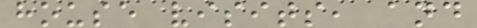house visits, and
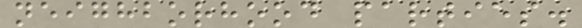neighborhood parties.
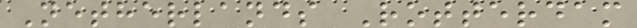Netherlands Rotterdam
